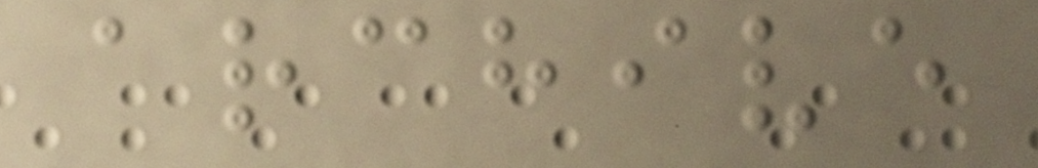archive
